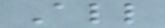All
